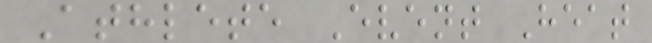Athlete Event Heat
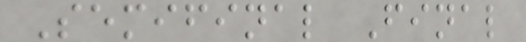Semifinal Final
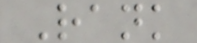Rank
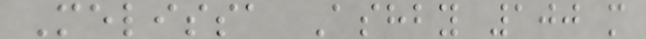Melissa Ashby 100 m
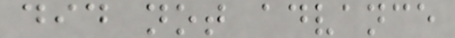did not advance
